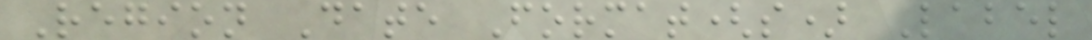Region Date Format(s) Label
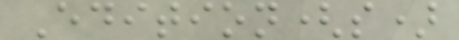Edition(s)
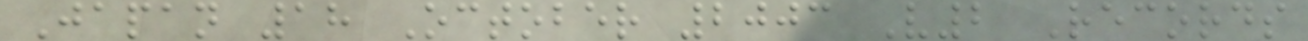Japan 18 October 2003 V2 Records
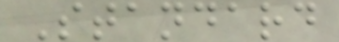Standard
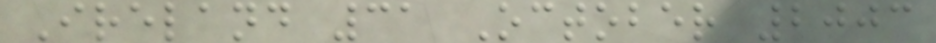Ireland 31 October 2003
